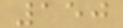150
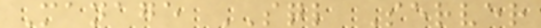Manage SQL Server
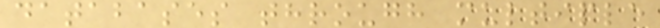databases through multiple
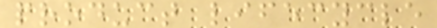product lifecycle
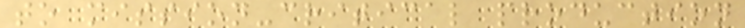to mission-critical production
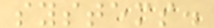systems.
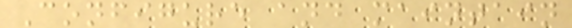Configure and maintain
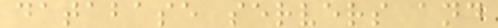database servers and
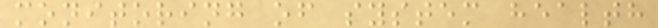monitoring of system health
